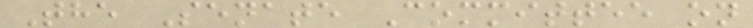The Senate Committee on
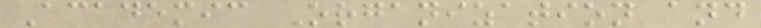Academic Organization and
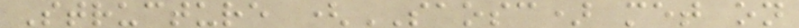Structure (SAOSC) met on
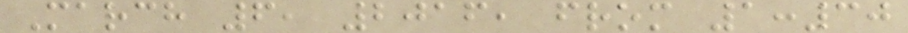March 6, 2016, from 1:30
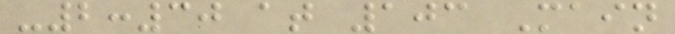-2:30 at 103 Main
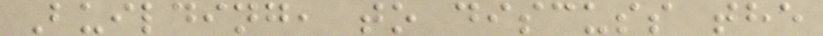Building, to discuss the
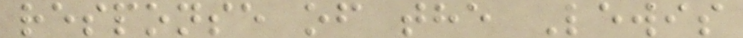response of the Lewis
